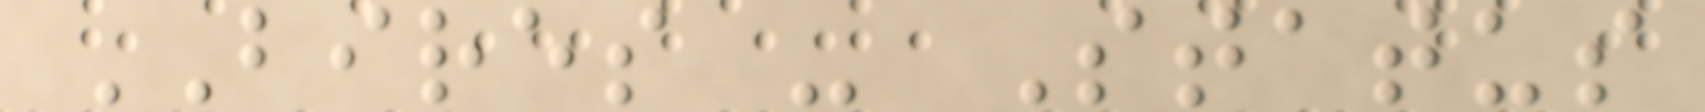BIRES - Status
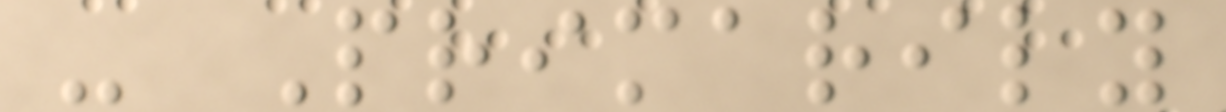- Primarily
